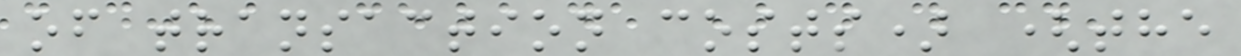of transaction costs) (the
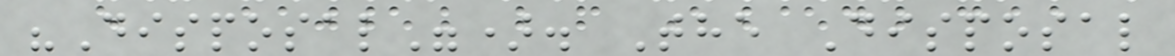"Disposal"). The Disposal
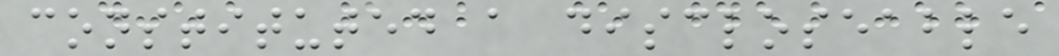constituted a discloseable
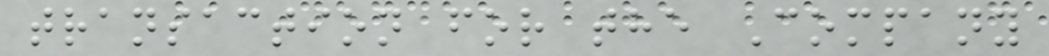transaction for the Company
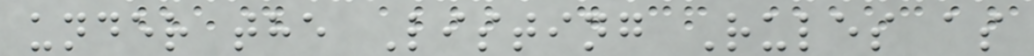under the Listing Rules as
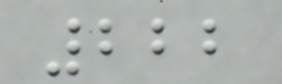222
